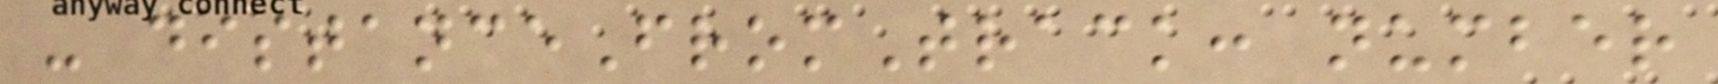- distanceFromTrack: number
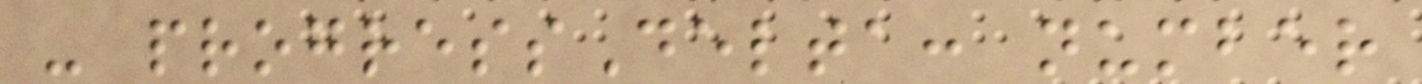- progressDelta: number
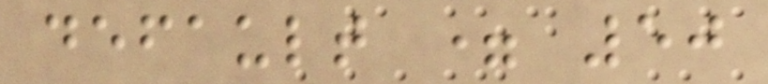default = 50
